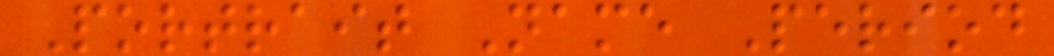Portrait Name Period
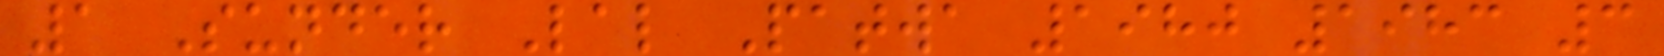1 Sunder Lal Patwa 1980 1983 3
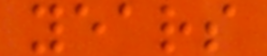years
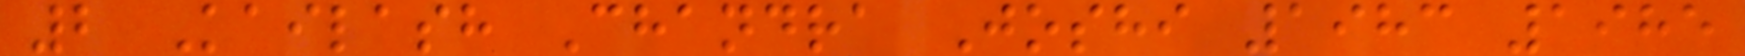2 Kailash Chandra Joshi 1983 1985
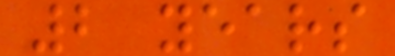2 years
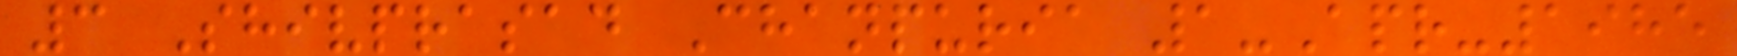3 Shivprasad Chanpuria 1-Apr-1985
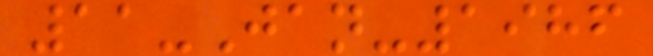11-Jan-1986
